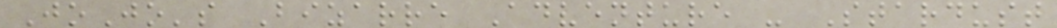JoJo's Bizarre Adventure - Stardust
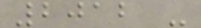2012 -
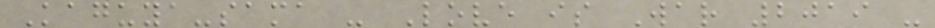Kaguya-sama - Love is War 2019 -
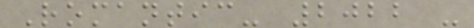Romantic- 2022 -
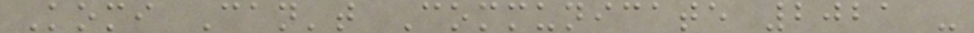Komi Can't Communicate 2021 -
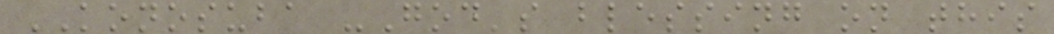KONOSUBA -God's blessing on this
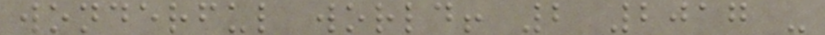wonderful world! 2 2017 -
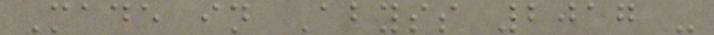Made in Abyss 2017 -
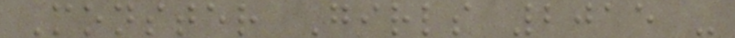Monster Girls 2015 -
